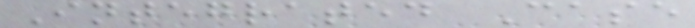Integrated Case
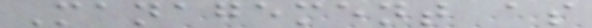Management as
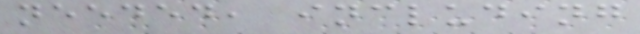needed, including
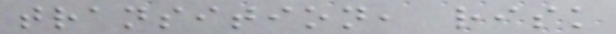transition, risk
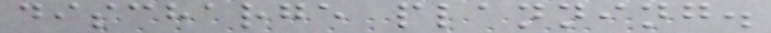discharge planning.
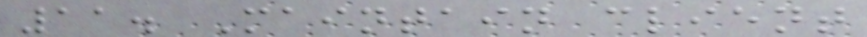11. Maintain client
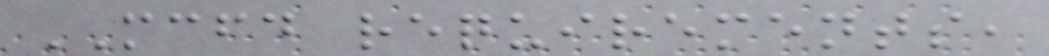MCFD requirements,
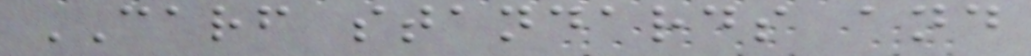CARF standards and
